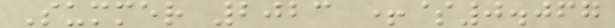Summer 2023 +$0.067
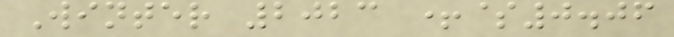Winter 2023 +$0.06
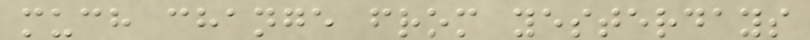much change from yesterdays
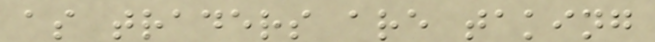as traders are taking
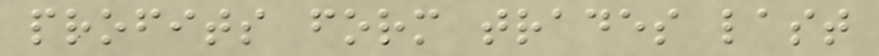profits form trades last
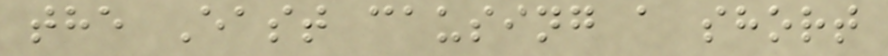the East causing a short
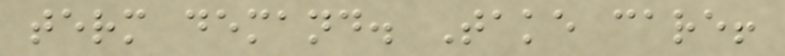term demand. Take care!
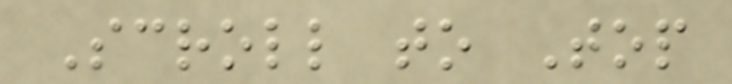Scroll to Top
